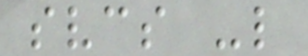svcs -l
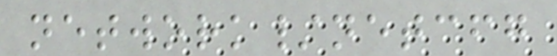network/netcfg
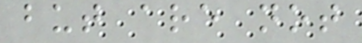but are not
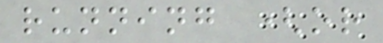running (or
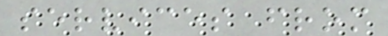services from
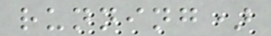running)
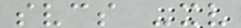svcs -xv
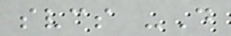svcs -D
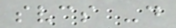svcs -d
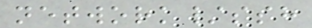network/ssh
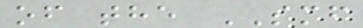of the SMF
